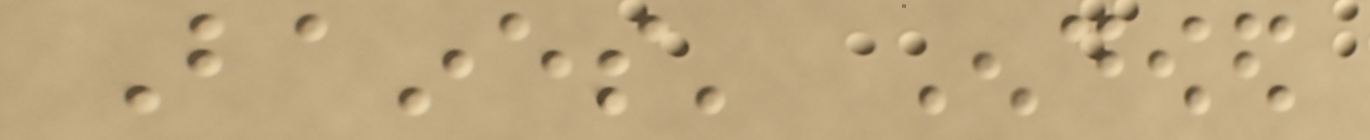Baines' Endowed
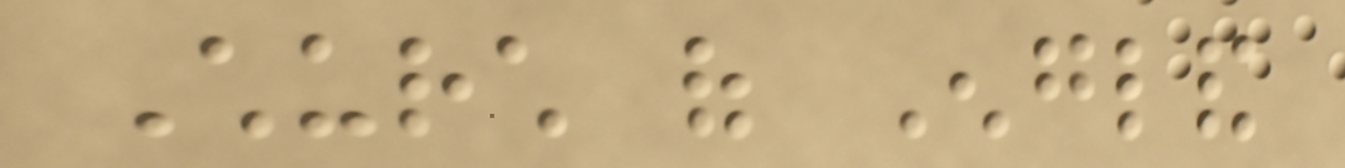Church of England
